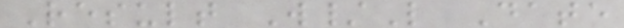Result W/L Date
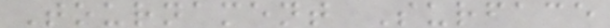Tournament Surface
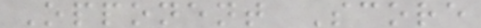Opponent Score
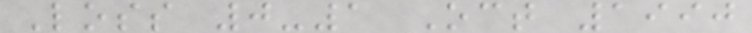Loss 0-1 Oct 1990
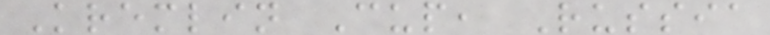Kremlin Cup, Russia
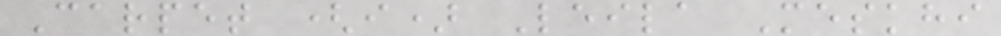Carpet (i) Leila Meskhi
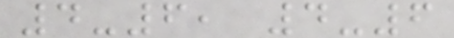4-6, 4-6
